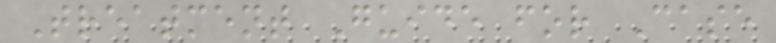Treatment Guide for Case
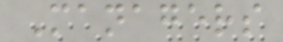Managers
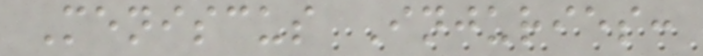Meniscus Injuries:
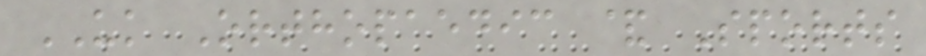UK Orthopaedic & Sports
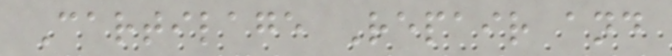Cartilage Repair and
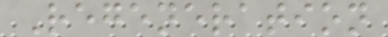Regeneration
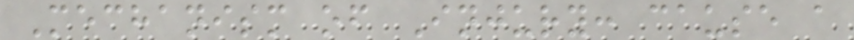Mechanism of Injury: cause a
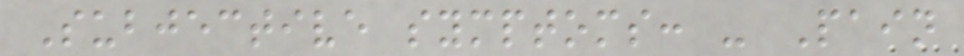Subjective symptoms: - Pain
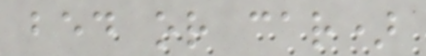bed or car)
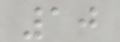10
